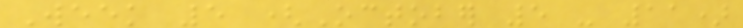Week 5 (October 5 - 11)
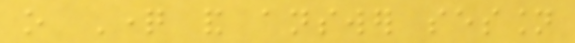o Question and answer session
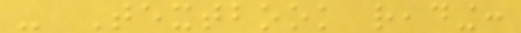- Textbook reading:
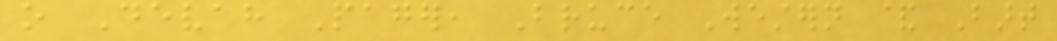o Devah Pager, Bruce Western & Bart
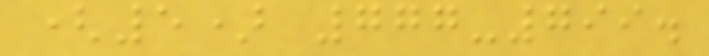(5) 777-799.
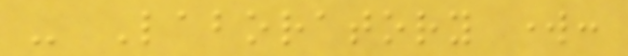- Laboratory work:
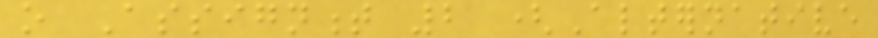o Assignment 2 (Alternative
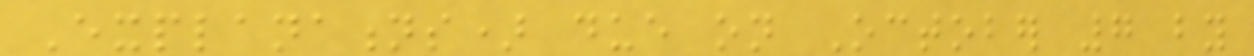Explanations) due on October 7 by
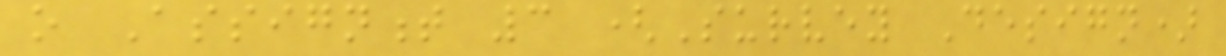o Assignment 3 (Survey Design)
